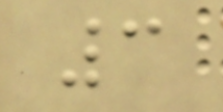3
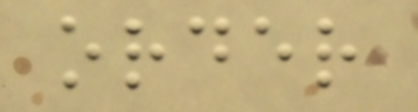order
